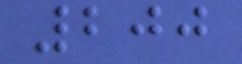200
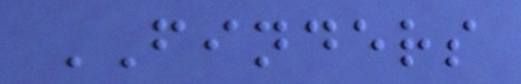FINDERS
